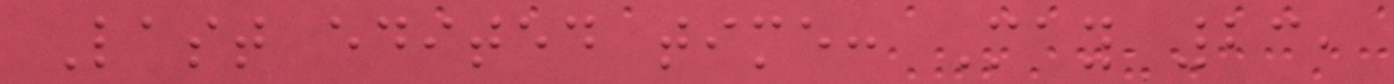Last edited time: May 23,
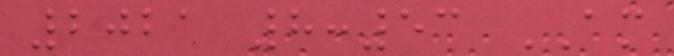2021 8:53 AM
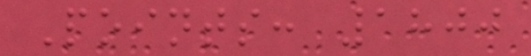Points: 1800
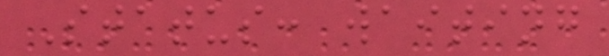Status: waiting
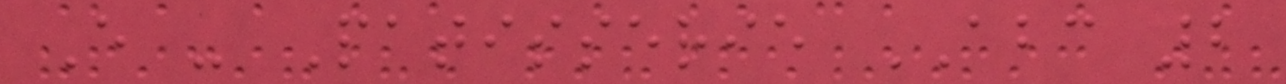E - Patisserie ABC 2
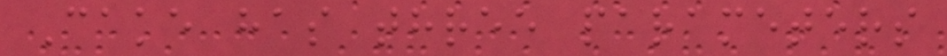Cake has three parameters
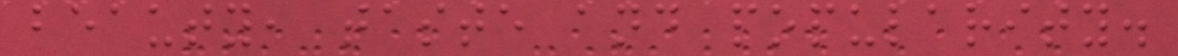beauty, taste and popularity.
